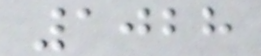1028
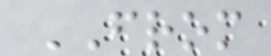FROM
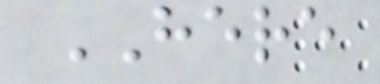HERE
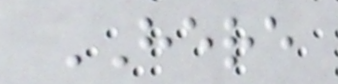HERE
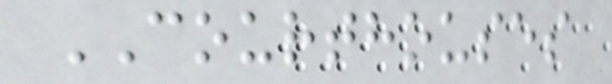COURTHOUSES
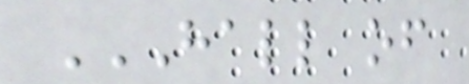HALL OF
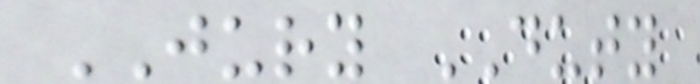JURY DUTY
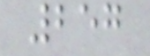257
